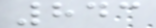843
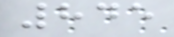845
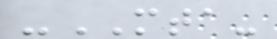-MTA-
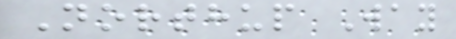Northup Way
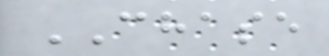CHASE
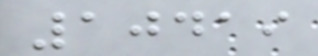10419
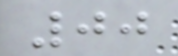00
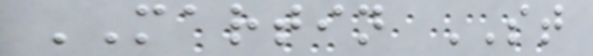MARTIN ST
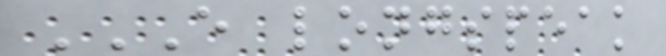E LONGSPEAK
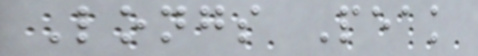Longs Peak
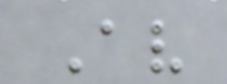Av
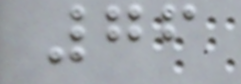76
